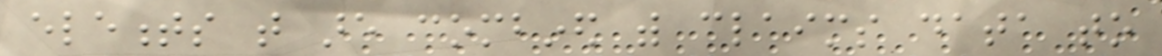elements that are combined with claims data to
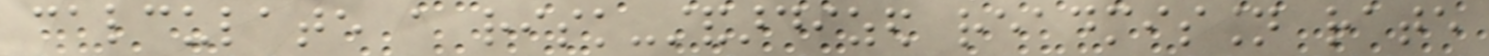calculate a risk-standardized readmission rate
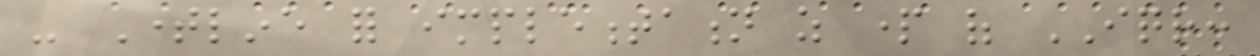- Timeline for implementation as part of IQR:
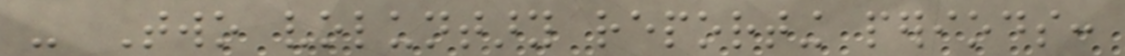- Two voluntary reporting periods:
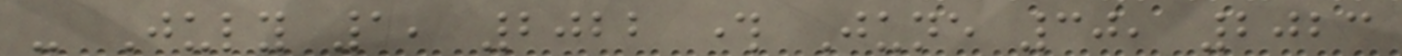- July 1, 2022 through June 30, 2023
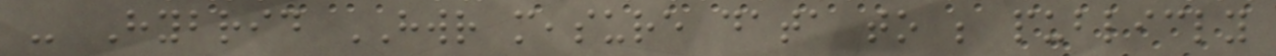- Hybrid HWR measure data to be publicly
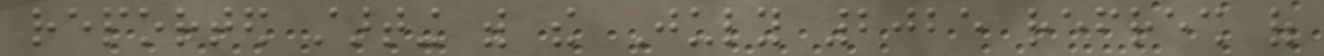reported starting with the July 2025 refresh of
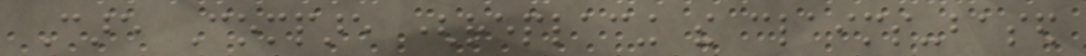Care Compare (replacing the claims-based
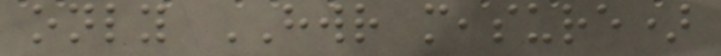only HWR measure)
